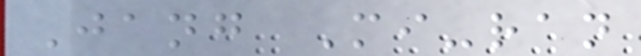Jang Mi-ran
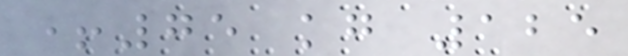+75 kg 125
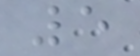5
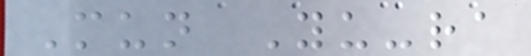Mun Yu-ra
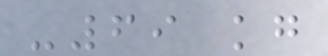-69 kg
